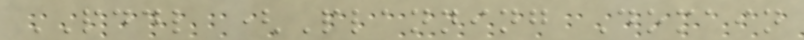PDDL (Planning Domain
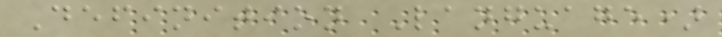Definition Language)
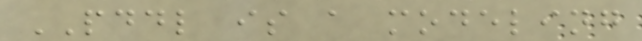PDDL is a modeling
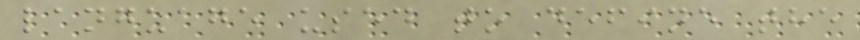language used to define the
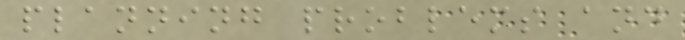planning problems and
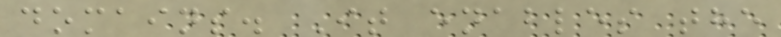domains. It enables the
